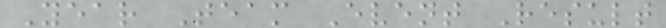Year Team Event Result
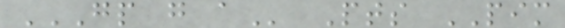GP G A Pts PIM
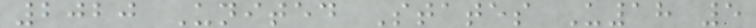2020 United States U18 5
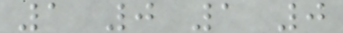1 0 1 0
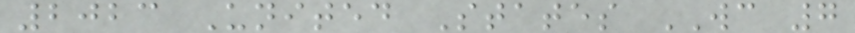2023 United States WC 7
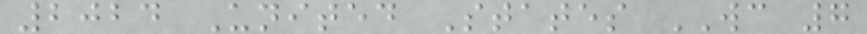2024 United States WC 7
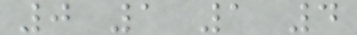0 1 1 4
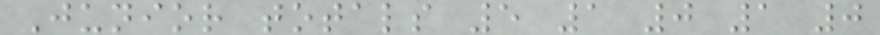Junior totals 5 1 0 1 0
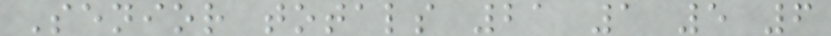Senior totals 21 1 5 6
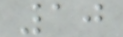10
